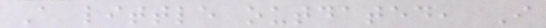A little outdated, I
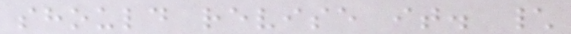should revise it. \
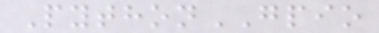PythonGPIO
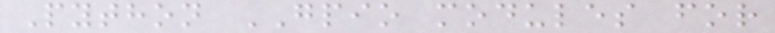Python GPIO modules for
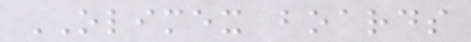OLIMEX boards
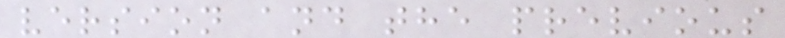version and the previous
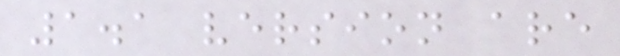1.1 version are
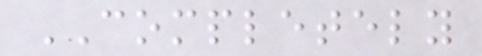COMPLETELY
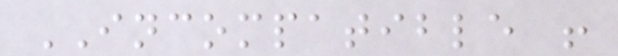INCOMPATIBLE !
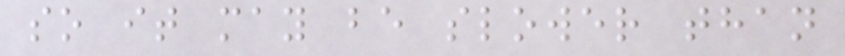so it may be slower than
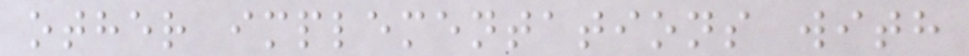other implementations with
